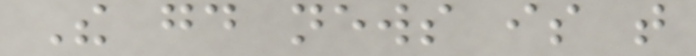The good news is that
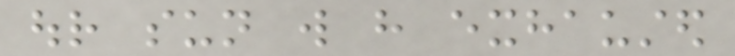our sun will have exhausted
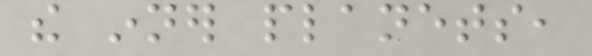the inner planets,
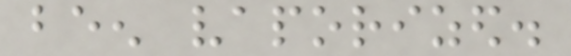been vaporized.
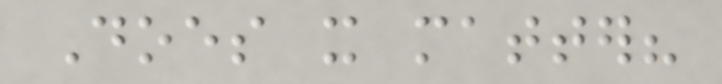Does it matter?
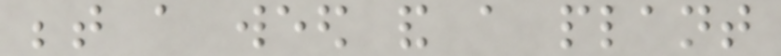between a weed and a plant
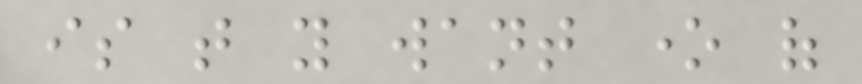is that you want one of
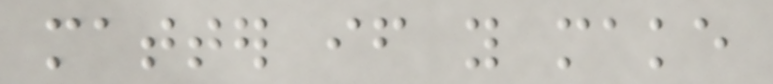matter if you make
